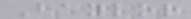Baylor
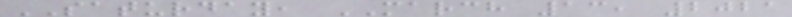SATURDAY, MARCH 13, 2021
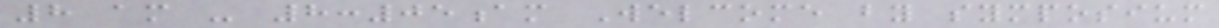8 am - 8:05am Welcome by symposium
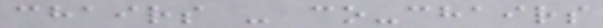chairs - co-chairs
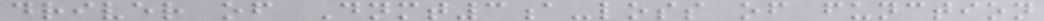driver of Dnmt3a-loss of function
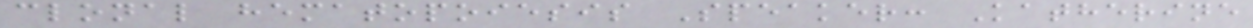clonal hematopoiesis Speaker: Katherine
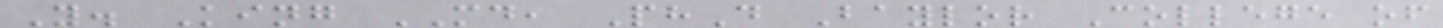Y. King MD, PhD Baylor College of
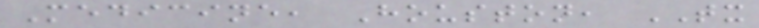Medicine, Houston, TX
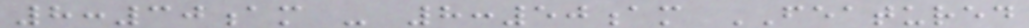8:30am - 8:50am FEATURED
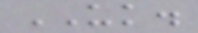UK.
